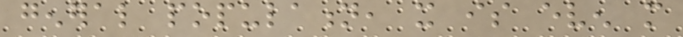general population, it is even more
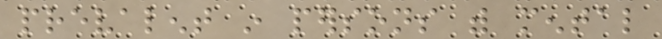prevalent in persons with mental
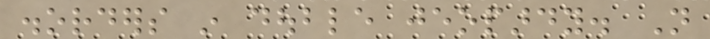disorders in double jeopardy. Not
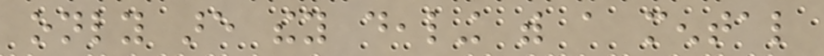only are they dealing with a mental
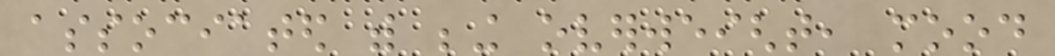associated with being overweight, mood
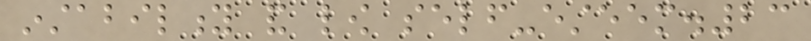instability and low self-esteem.23
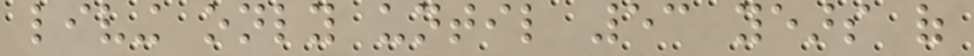living only until 53 years of
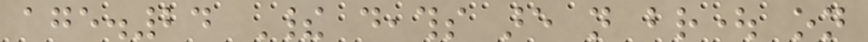age.24 Their deaths are not brought on
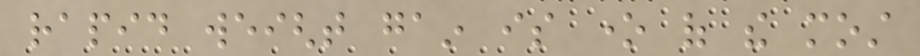rapid weight gain is one of the most
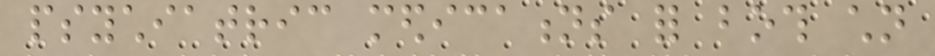psychiatric medications for both children
